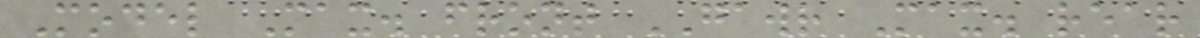Model Max. front GAWR Max. rear
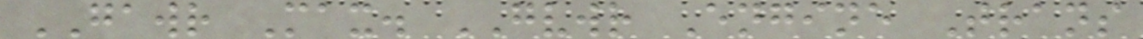GAWR Max. GVWR Engine Trans
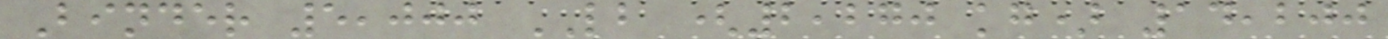Binder 5,000 LB (2,270 kg) 14,200
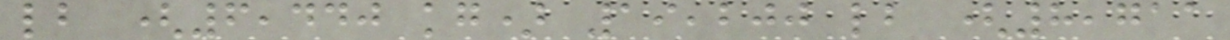lb (6,440 kg) 19,200 lb (8,711
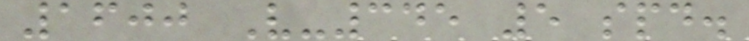1600 V-345 5 spd.
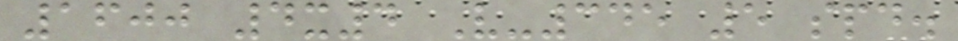1600 4x4 V-345 5 spd.
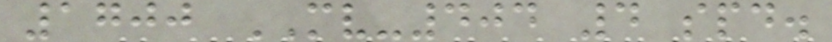1700 MV-404 4 spd.
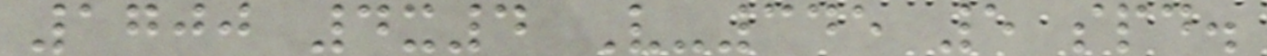1700 4x4 V-345 5 spd.
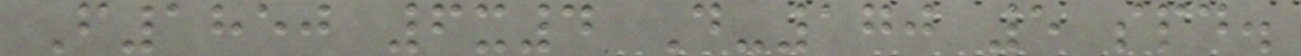F1850 6x4 D-170 5 spd.
